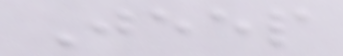Jeep
